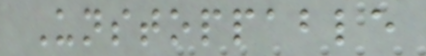Unstoppable
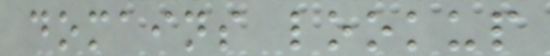domains lookup
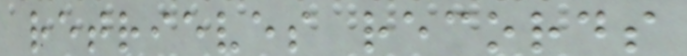retrieves records
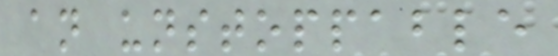an unstoppable
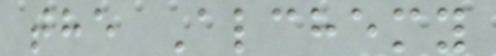the Alchemy
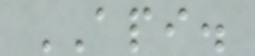API.
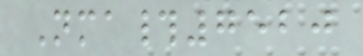Nma#7520
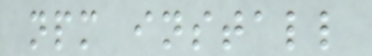npm install
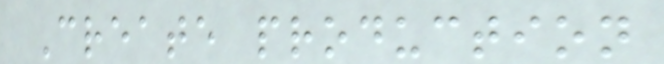Create production
